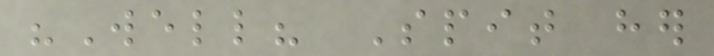"Well? Spit her
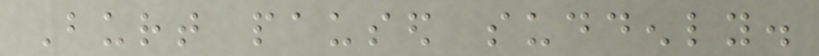Burt paused suddenly.
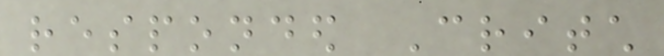responded Critch
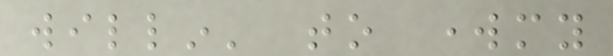willin' to workmy
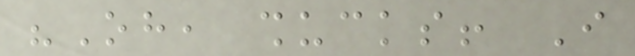"Oh, shucks! I
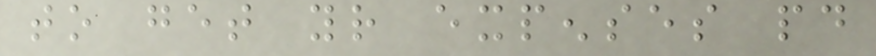to get your expenses paid
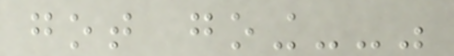got going--"
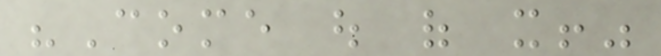"Come out of it!"
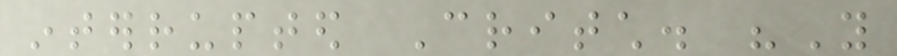interrupted Critch. "You
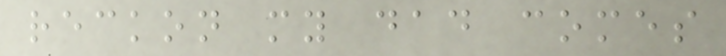reckon my dad comes
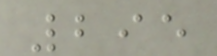295
